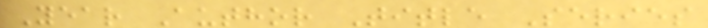Year Author Title Series
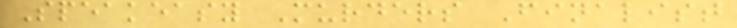Speakeasy Murders Finalist
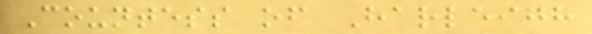Countess of Harleigh
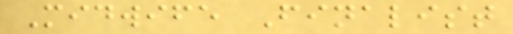Midwife Finalist
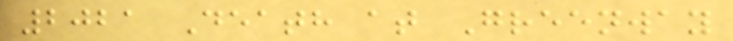2021 Death at Greenway
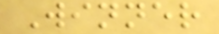Winner
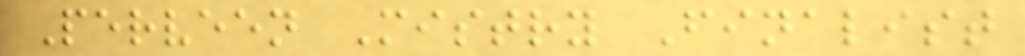Perveen Mistry Finalist
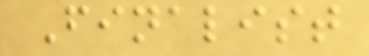Finalist
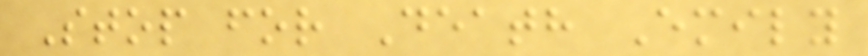Stop for Death Emily
